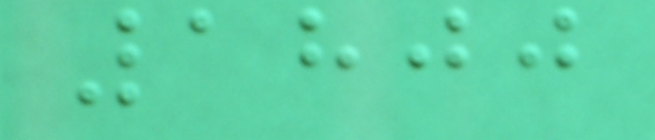1800
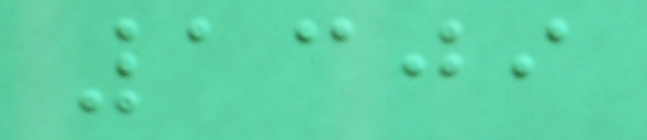1309
